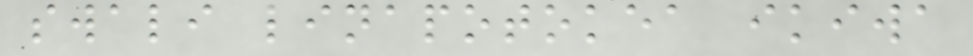swali linapotokea ikiwa
